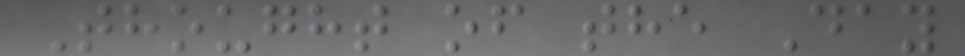Thought of the Day
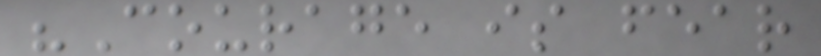"Courage is fear
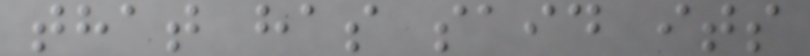that has said its
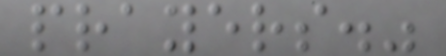prayers."
